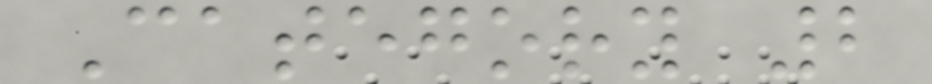Category 2
